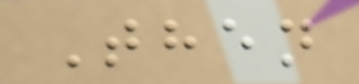Then
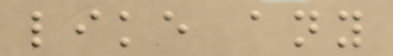like any
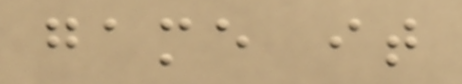game it
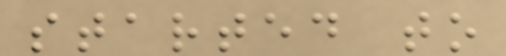started to
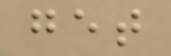get
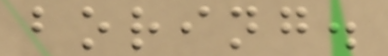boring.
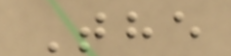The
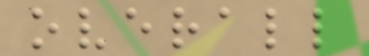overall
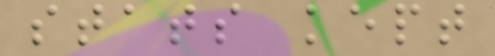stats kept
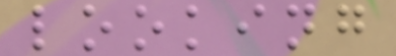looking
